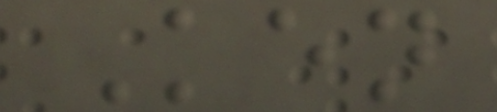Ken
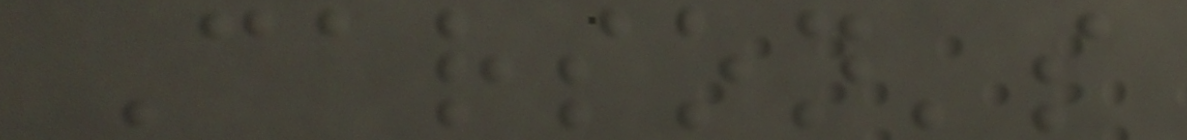Carson's
